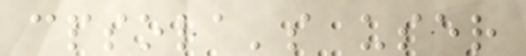cpsola's user
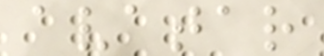avatar
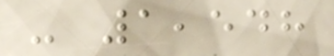- 1,548
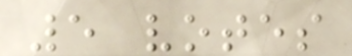5 votes
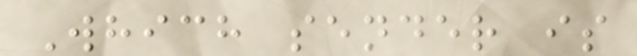Which sender is
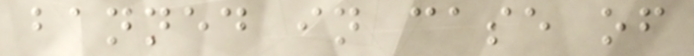banned in case of
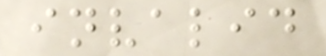invalid
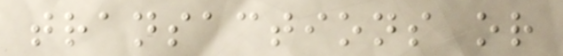transactions or
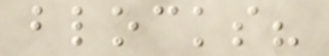blocks?
